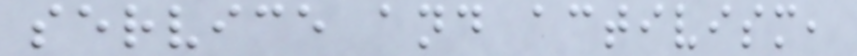service and activism,
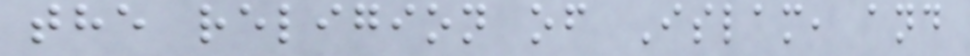the religion of Islam, and
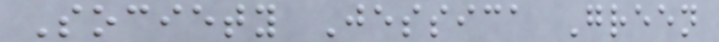Society Jessica Green
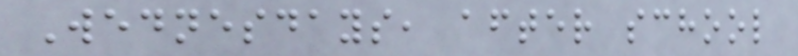Wednesdays, after school
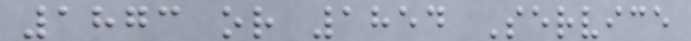1873 or 1854 Service
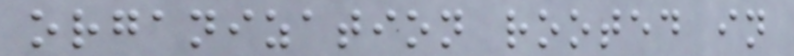organization rooted in
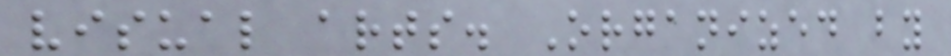visual arts. Organized by
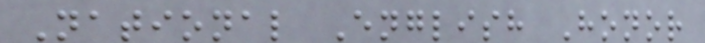National English Honor
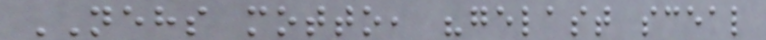NEHS motto, "gelast sceal
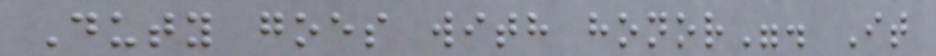Duty goes with honor". It
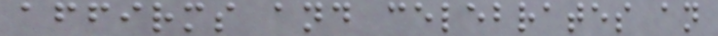affirms and celebrates an
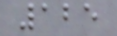125
